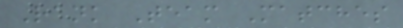Rank Team Matches
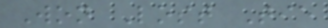Won Lost Tie
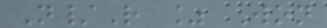N/R % Won
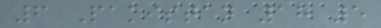6 Pakistan 18 5
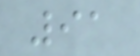91
